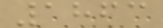1863
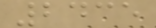2435
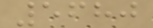5680
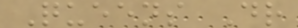Queens Dr
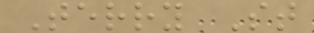Terry St
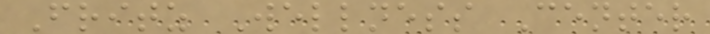Fritz Wellness Center
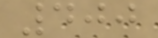400
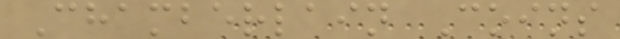Chamberlain Coins
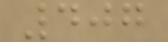407
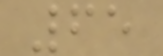65
